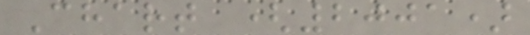Chart (2001)
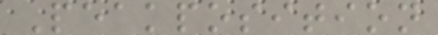Peakposition
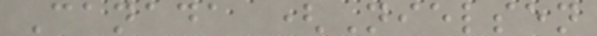Canada (Nielsen
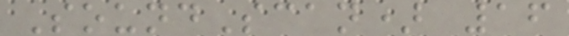SoundScan) 16
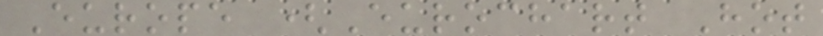Europe (Eurochart Hot
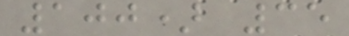100) 35
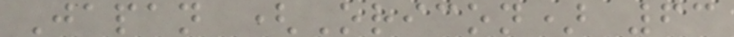Japan (Oricon) 63
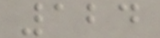124
